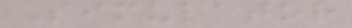Simulator
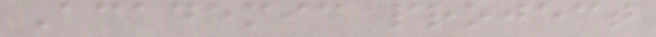Academic project
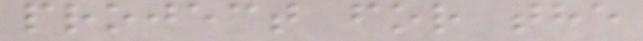project for the
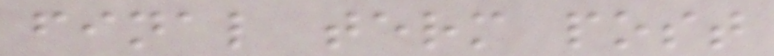final term post
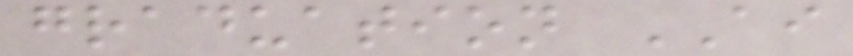graduation AI
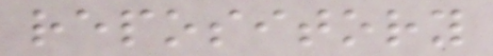repository
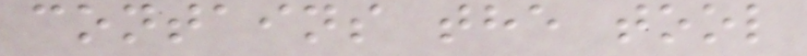contains the tool
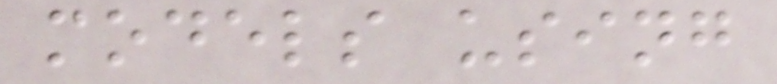models using
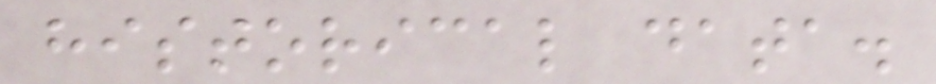historical data.
